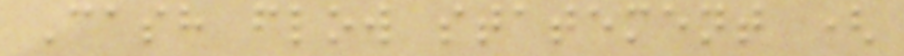Cash flow statement (
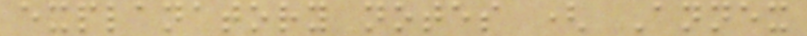explanatory notes ( Annex
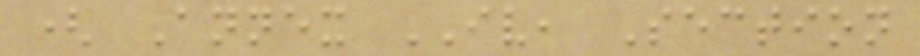( Annex IV, Section
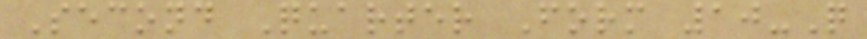Second Quarter Form 10-Q
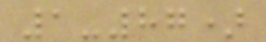1-87)
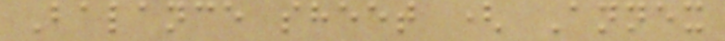Balance sheet ( Annex
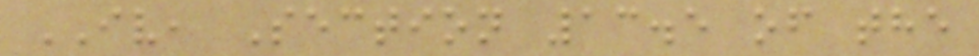IV, Section 13.5 of the
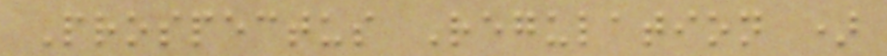Prospectus Regulation )
